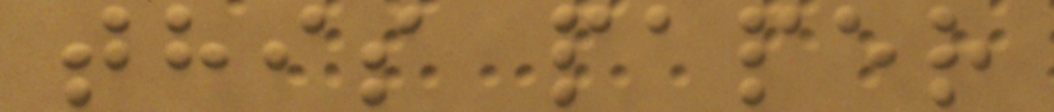this paper
